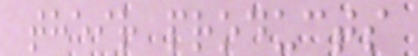their products
